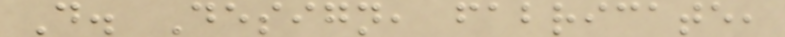D. Design, fabricate,
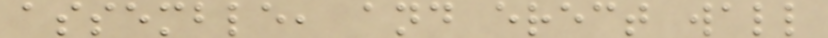assemble, and erect wall
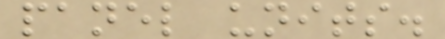panel units.
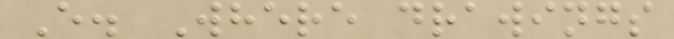E. Where drawings
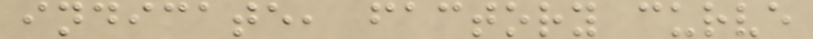indicate, factory curve
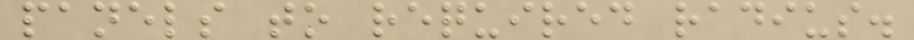panels to required radius.
